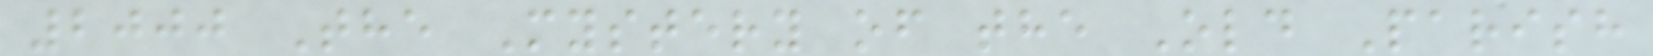2000 The Mystery of the Old Parish
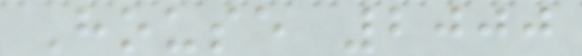House 2000
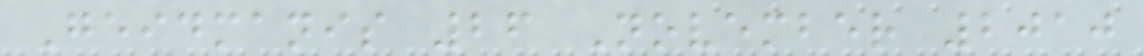Geidmanis 26 November 2010
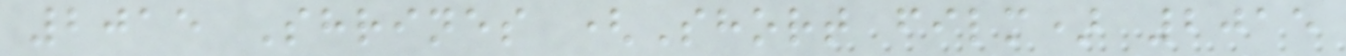2015 Shrines (Short film) 2015
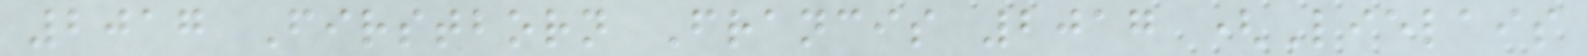2017 Firstborn Francis 2017 (Lielais
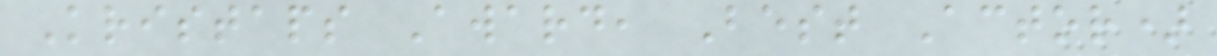Kristaps Award, Best Actor)
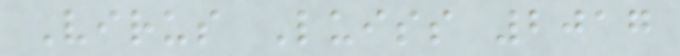Virus Luiss 2017
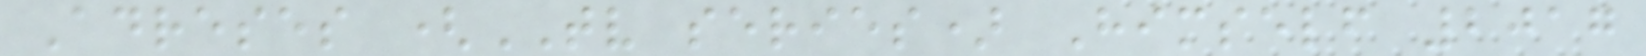Adreses (TV series) Himself 2017
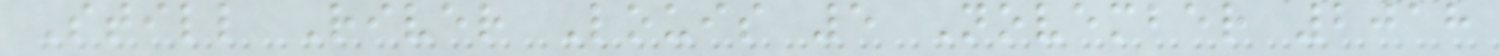Still River Louis 5 November 2018
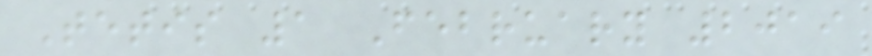Tetis 1 February 2019
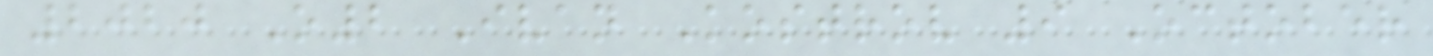2020 O2 Ivan Kostrov 9 October
